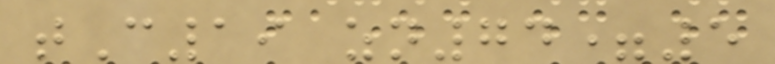tC19 zn74=5
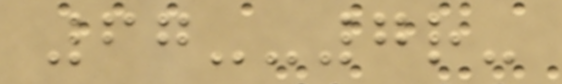67--7r-
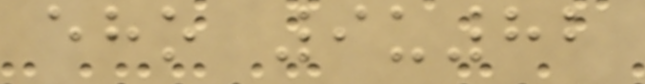eho 9u82
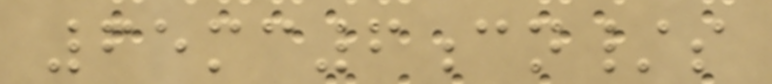65mc6cn/s
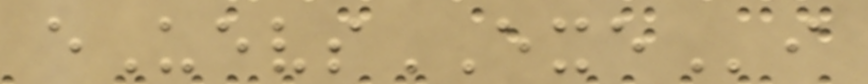eUevsEXEi
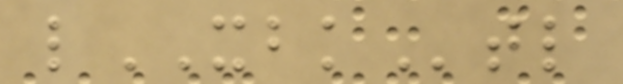lXBKtl
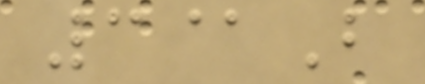3@B
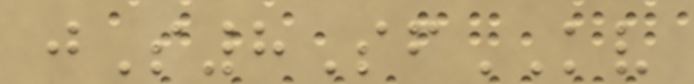jS8SfKV
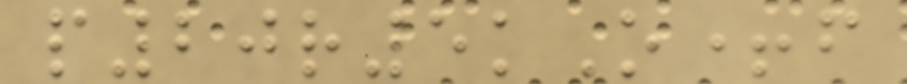p20r5kO+f
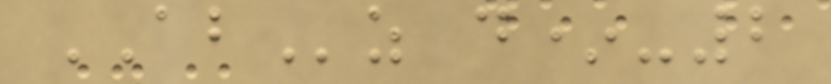ABz d*-2
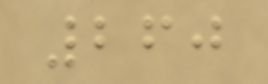260
